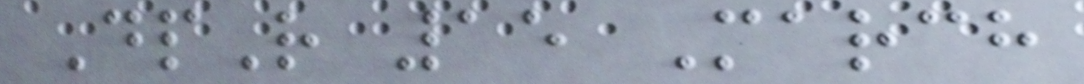DpR 15 March
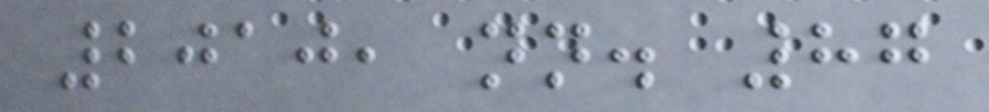2010, nn. 87
